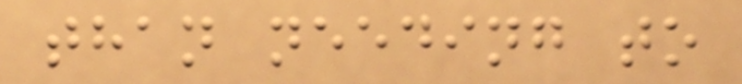than needing to
